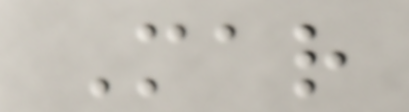Mar
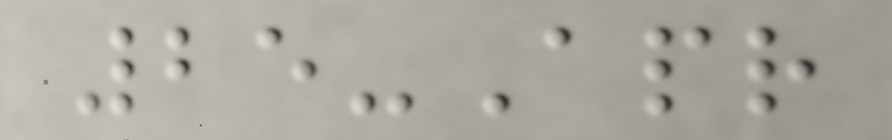25-Apr
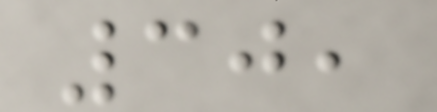30,
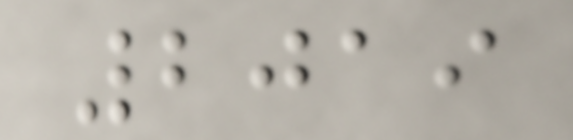2019
